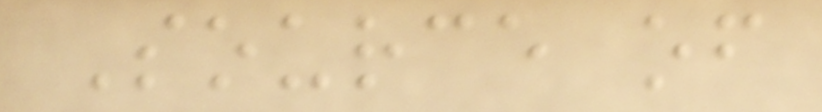Source of
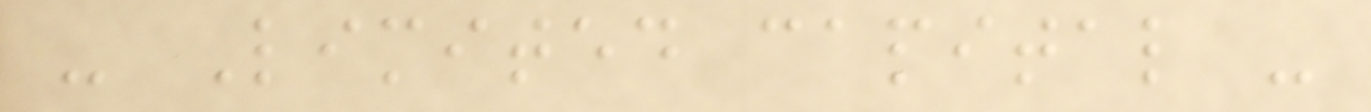- Limited capital -
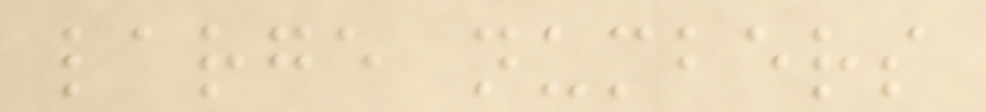large numbers
